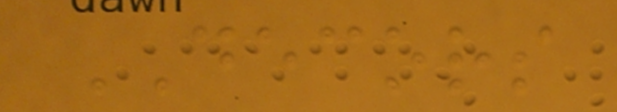DECORS
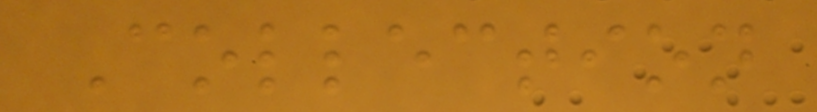Collection
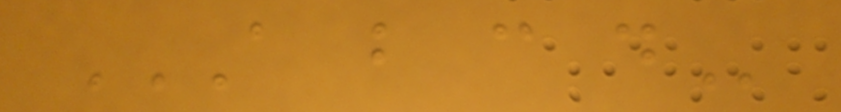A B C D
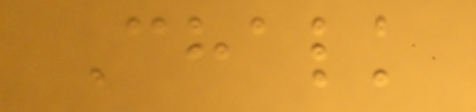Chalk
